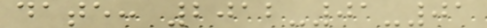date: 2012-01-01
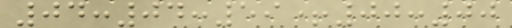04:04:59+00:00
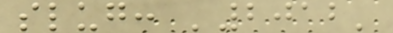slug: '2012'
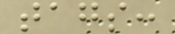tags:
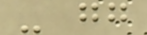- gg
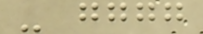- gggg
